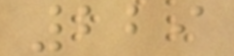229
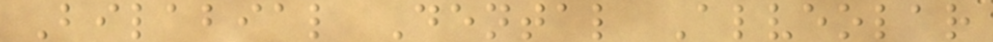Bilabial Dental Alveolar
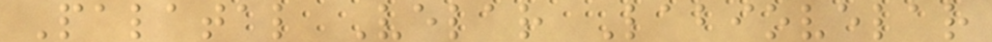Palatal Velar Labiovelar
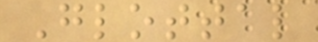Glottal
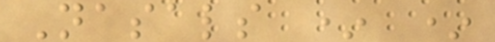Nasals * *
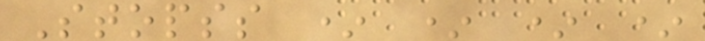Stopss * * * *
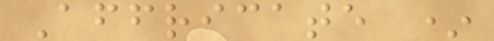Affricate *
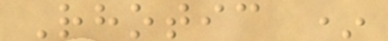Rhotic *
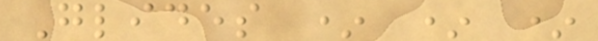Glides * * *
